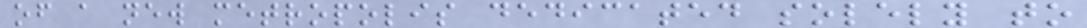of a new metropolis dedicated solely to
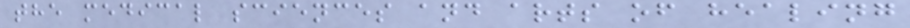the medical sciences and arts of healing
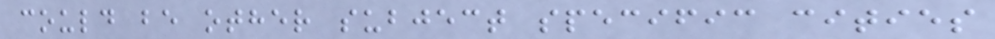could be other subject specific cities
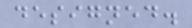designed.
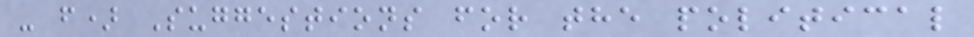- f) Suggestions for the political
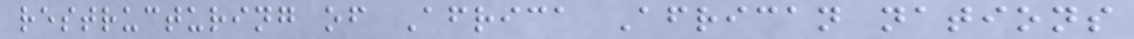restructuring of Africa African nations
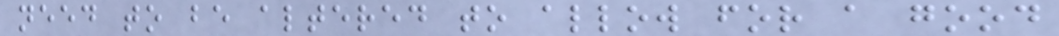need to be altered to allow for a good
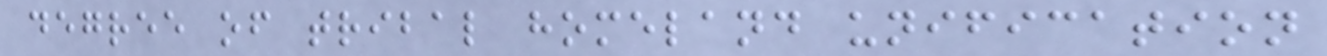degree of tribal homeland unification
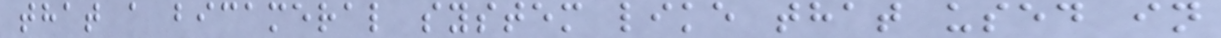that a bicameral system like that used in
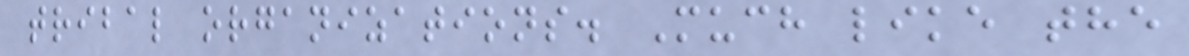tribal organizations. Much like the
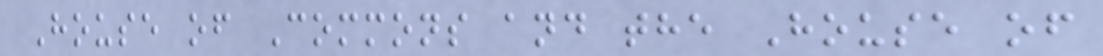House of Commons and the House of
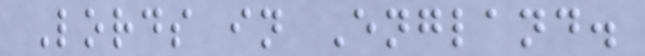Lords in England.
